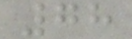78
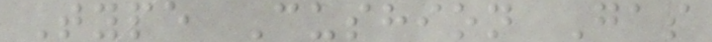Type Cushion Gas
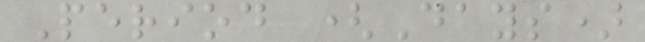Period (Days)
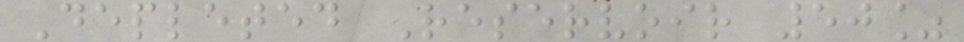Depleted Reservoir 50%
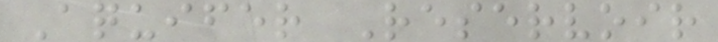Aquifer Reservoir
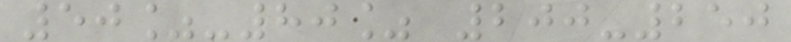50%-80% 200-250
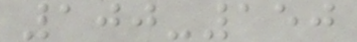100-150
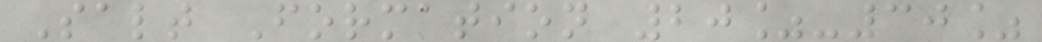Salt Formation 20%-30%
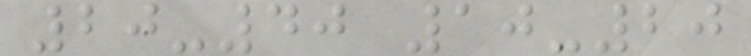20-40 10-20
